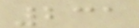231
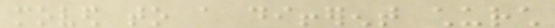moved to a different church
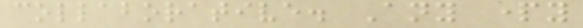collaborative. Any party
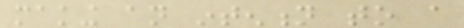making an intention to a
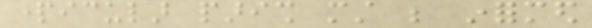particular parish must be informed
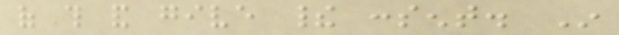of this and give their consent. In
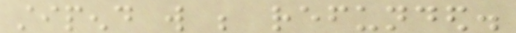stipend will be refunded.
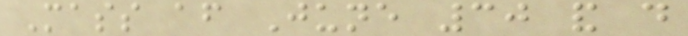Mass after June 30 and do
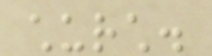church.
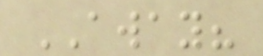AWAY?
